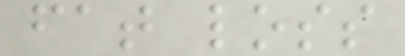fat loss
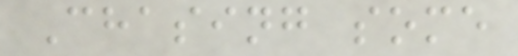Chasing some
